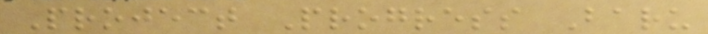Project Progress Baru
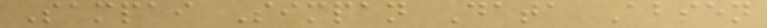Sampai Simpan Data Absen
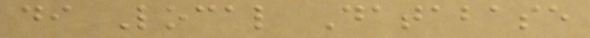di Local Database
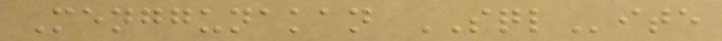Menggunakan SQLite
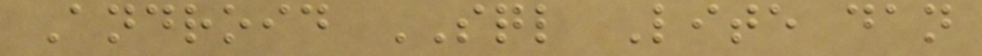Android SQL Lite dan
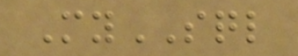MySQL
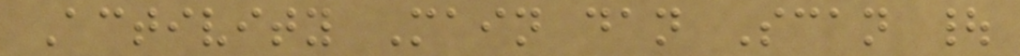Activity Main dan Scan |
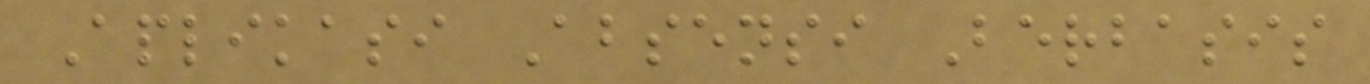Aplikasi Absensi Berbasis
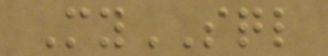MySQL
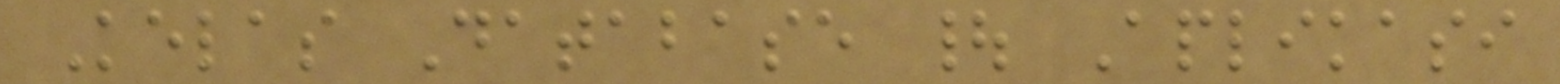Kelas Database | Aplikasi
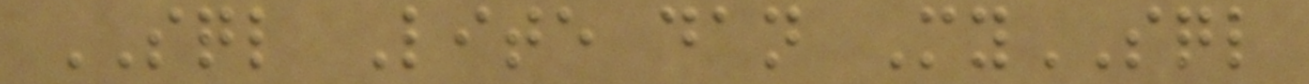SQL Lite dan MySQL
